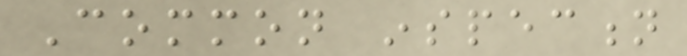Common inspection
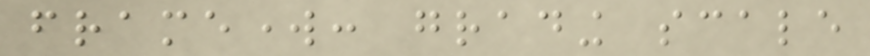framework: grading scale
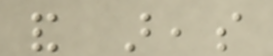and areas
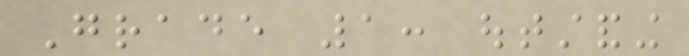Grade 1: outstanding
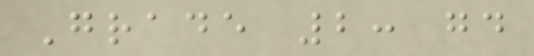Grade 2: good
